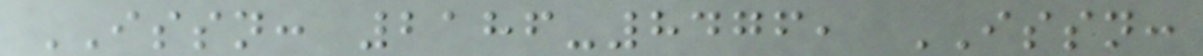ISSN: 2186-8476, ISSN:
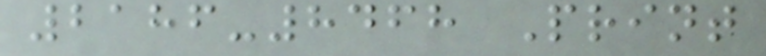2186-8468 Print
